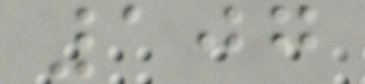107
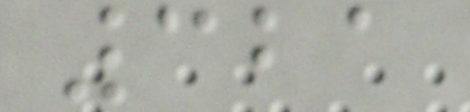321
